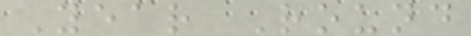Year Round
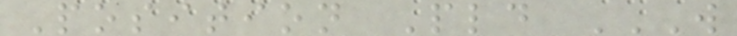Position Pld W
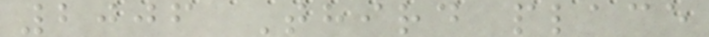2006 Third place
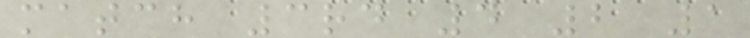match 3rd 4 2 1
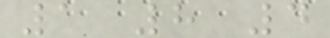1 8 4
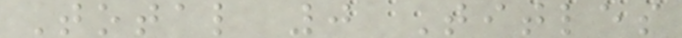Total 0 Titles
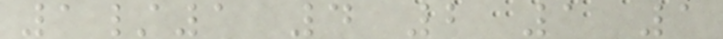1/1 4 2 1 1
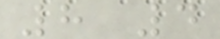8 4
